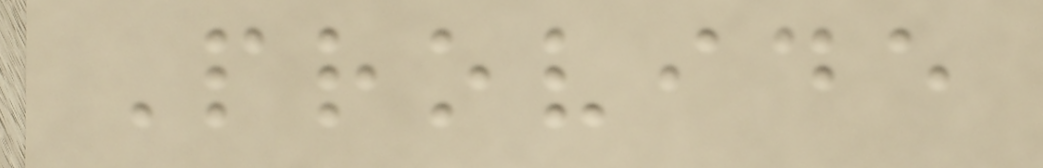Provide
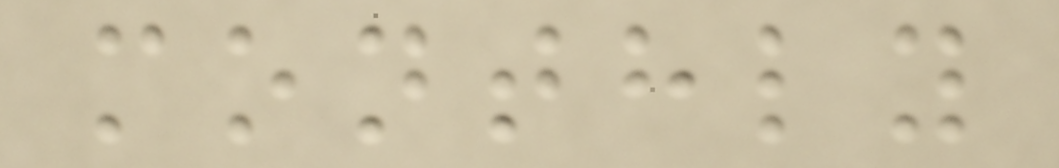monthly
